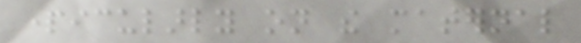particularly on the maternal
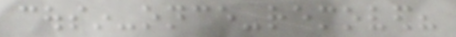cousin-once-removed?
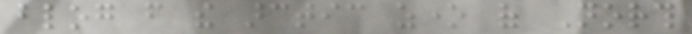blog from the arctic zone of North
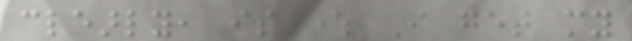clearly, is where I get my
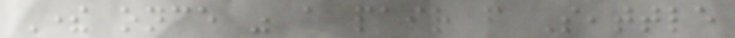There once was a pair from Seattle
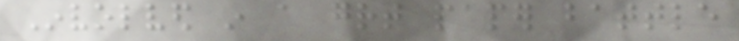Involved in a great paper battle
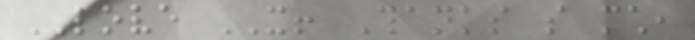LOVE IT! Thanks so much,
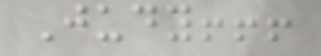Judy!!!
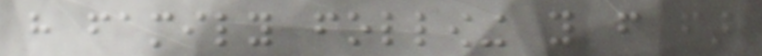have family following you from far
